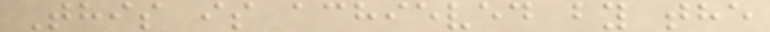This is achieved by the
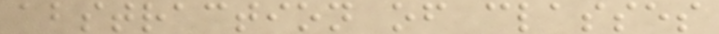abstraction of classes
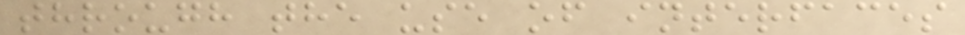through the use of interfaces
